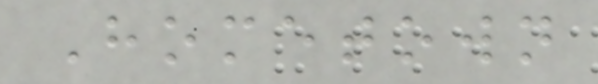Hometown
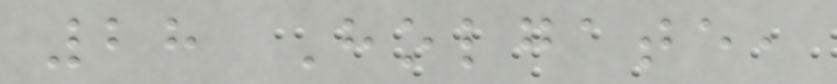28 Holgate,
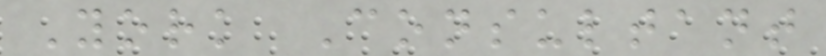York Consultant
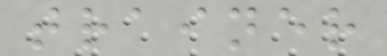trainer
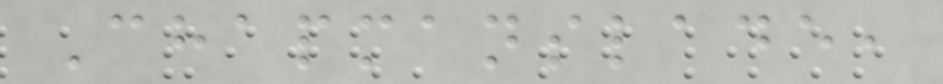Chapmanslade,
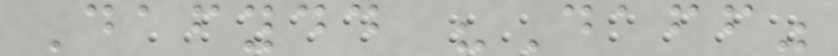Dafydd "Daff"
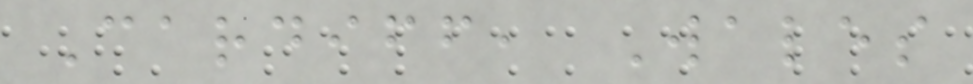Cardiff, Wales
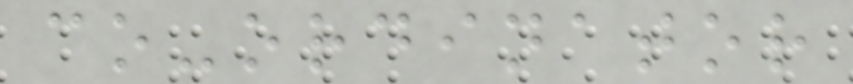co-ordinator
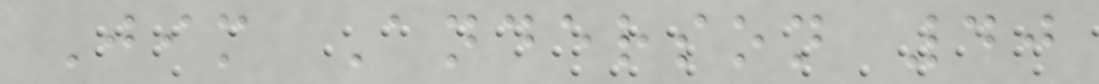Jim Anderson 40
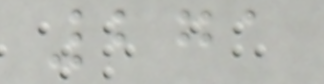271
